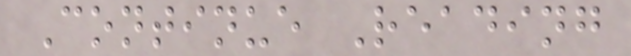Continue Reading
